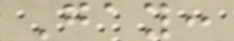Gay:
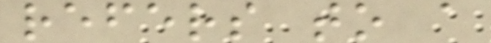refers to a
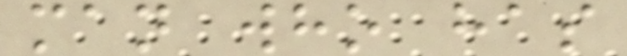man who has
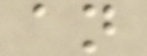an
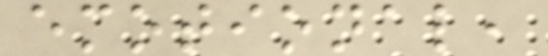emotional,
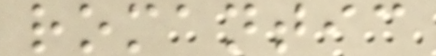romantic
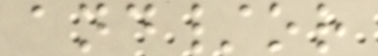and/or
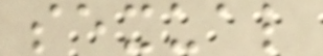sexual
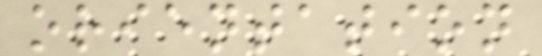orientation
